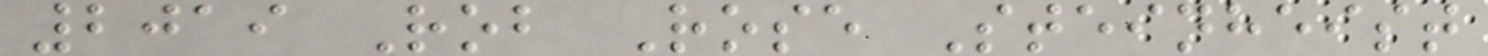2019 Rob Rose Steinheist
